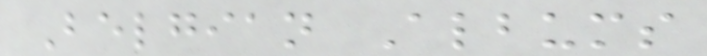Belgian Albums
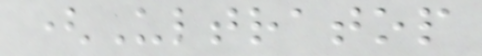(Ultratop
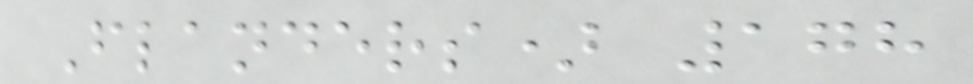Flanders) 178
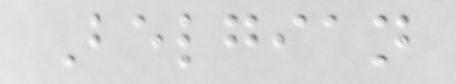Belgian
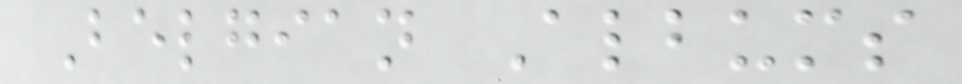Belgian Albums
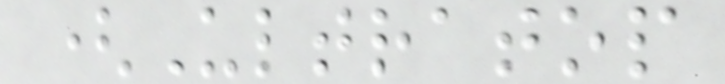(Ultratop
